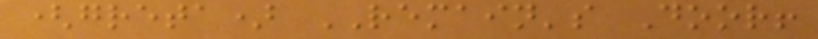(greta) REMAIN's Door!
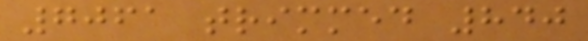7061 trimmed 840
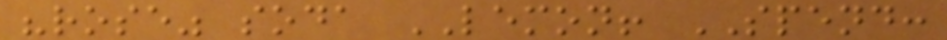"rose" soda LEMON! SPEND:
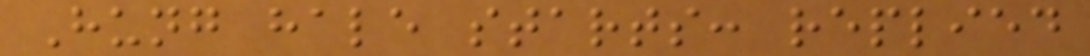Hung hale starts: replied
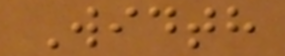Width
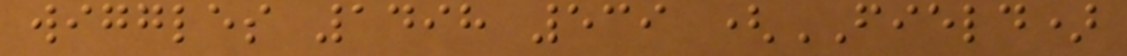wiggles 1498 539 (FIELD)
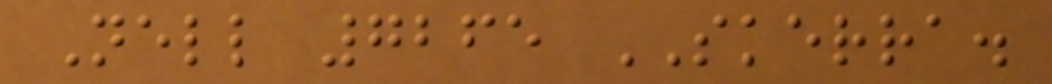Nell 7265 SKERRA.
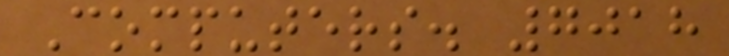Computers. 7018
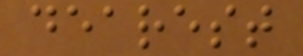dearest
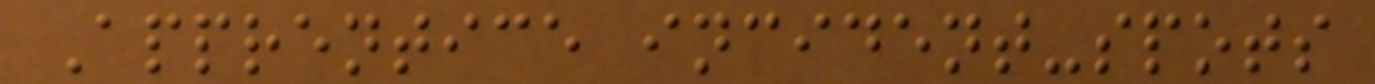Apprentice incident-spots
